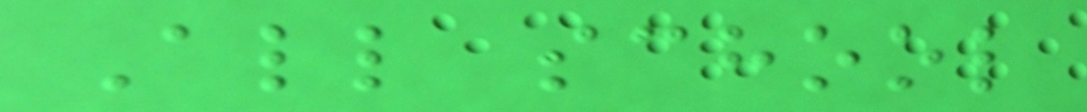All school
